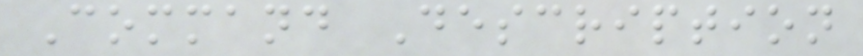Command Description
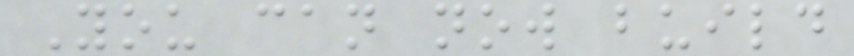You can now build
